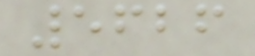5626
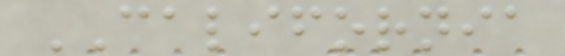CALIFORNIA
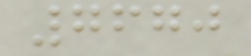7670
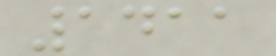1411
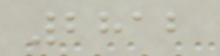2812
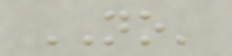NO'
